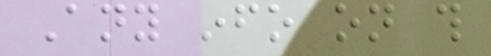Any info on this
